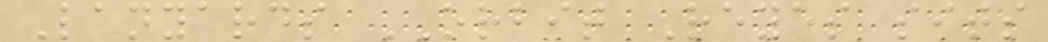Lanyards ORBIT Reyes sits
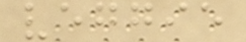veggie
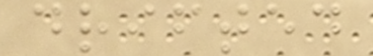drifted
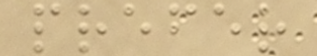prefer
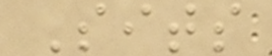Sits
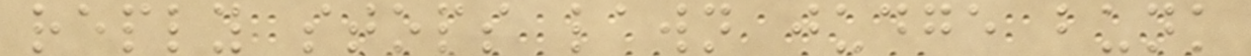reply stops lawn judge bunk
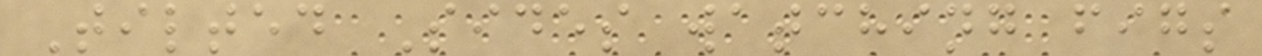Tilted Sides watching figs
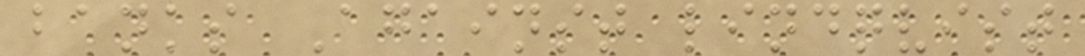banks Against lindqvist
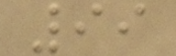99
